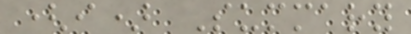(i) Summary
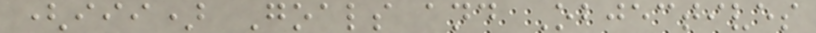(iii) Goals and Objectives
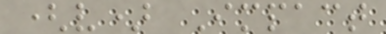(v) Impact
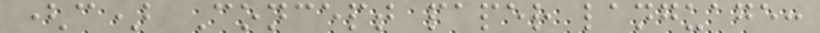(c) Concept paper language:
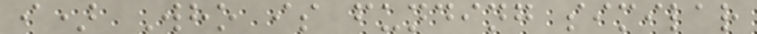i) Who is funding similar
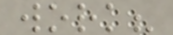work?
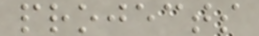projects
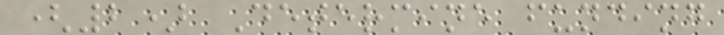(2) Determine funding
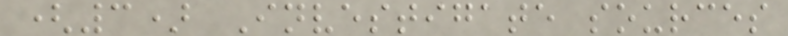(3) Investigate sources
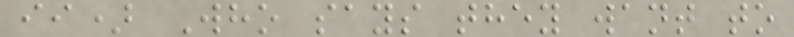ii) Who says they want to
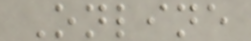Online
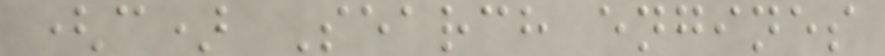(c) Search engines
